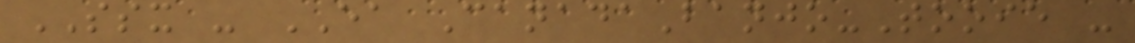SSX - EA CanadaBanjo-Tooie -
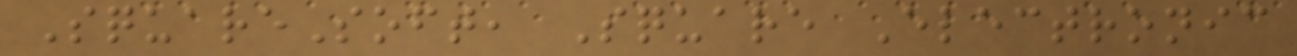SquareSoft, Square Electronic
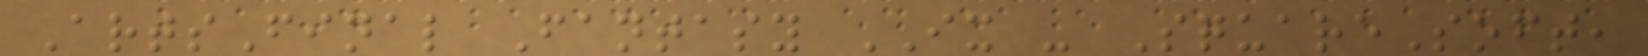ArtsFinal Fantasy IX - SquareSoft,
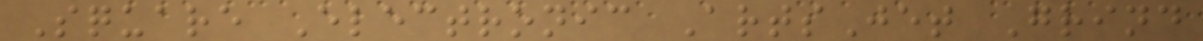Square Electronic ArtsJet Grind
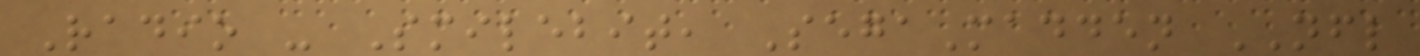Radio - Smilebit, SegaMadden NFL
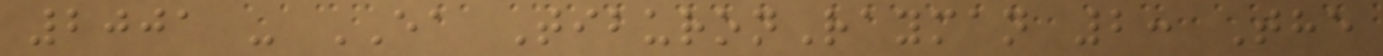2001 - EA TiburonRayman 2: The
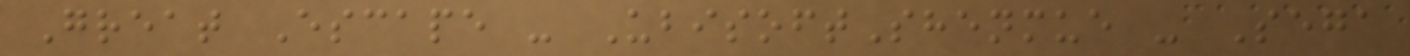Great Escape - UbisoftShenmue - Sega
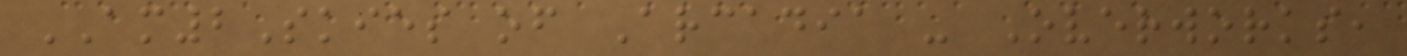AM2Skies of Arcadia - Overworks,
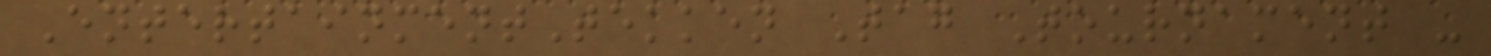EntertainmentTekken Tag Tournament -
